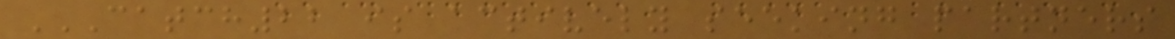CATCH22 IS ACTIVELY SEEKING PARTNERS
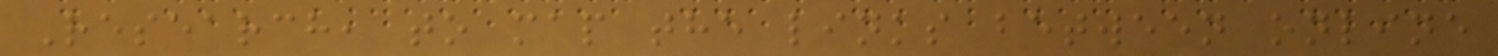Research, to map the links between online
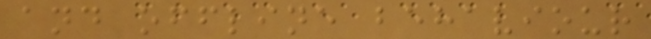and offline behaviour
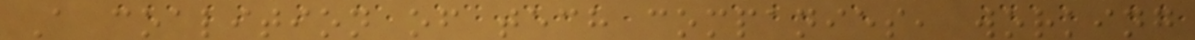A coalition of tech companies, working
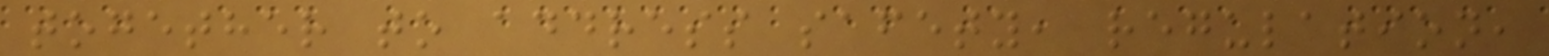together to address safety, regulation,
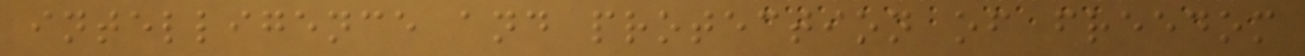intelligence and protection of freedom
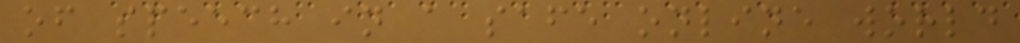of speech in a safe online world
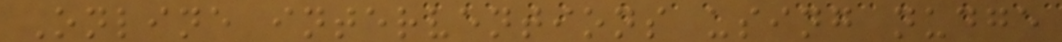Online interventions using nudge
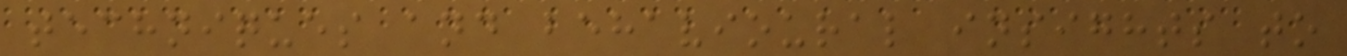techniques and behavioural insights to
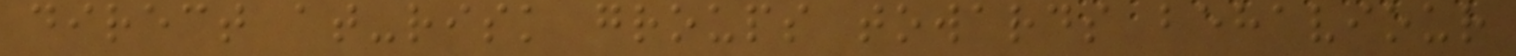direct at-risk groups towards behaviour
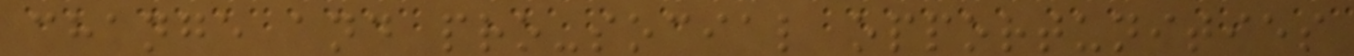change and pro-social opportunities
